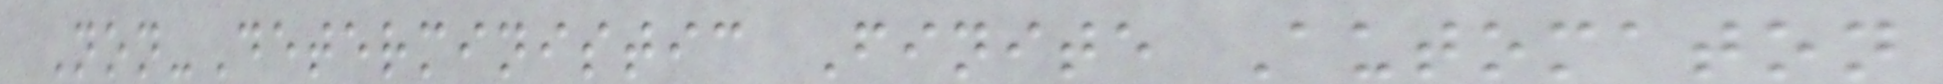Non-Deterministic Finite Automaton
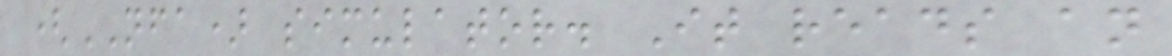(NFA) simulator. It reads an
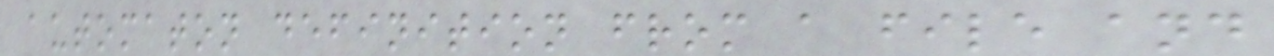automaton definition from a file and
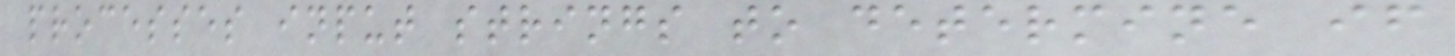processes input strings to determine if
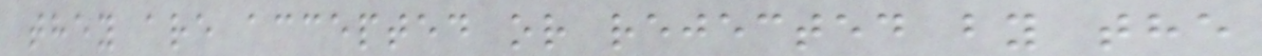they are accepted or rejected by the
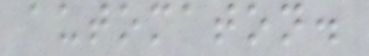automaton.
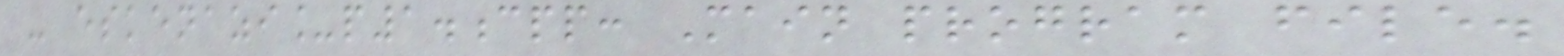- eskenazi_p1.cpp: Main program file.
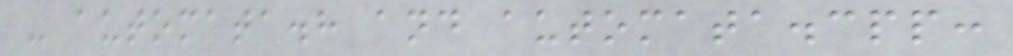- automata.h and automata.cpp:
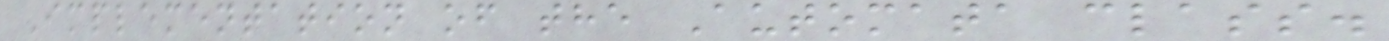Implementation of the Automata class.
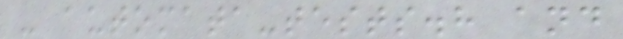- automata-tests.h and
